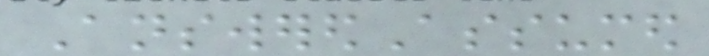AnsweredAssumed
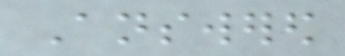Answered
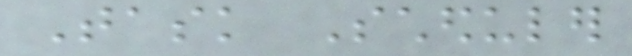Task Scheduler
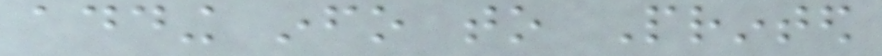adding info to Printed
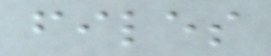files
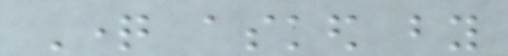Question asked by
